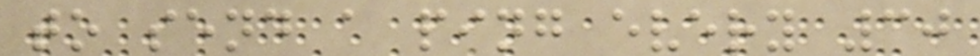to send a ping every 30
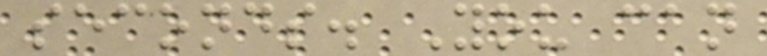seconds. You can
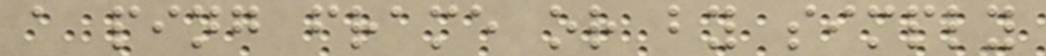a ping frame or by simply
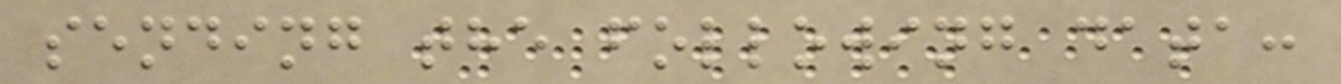sending the following data:
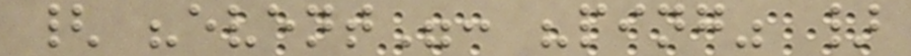{ "event": "ping" }
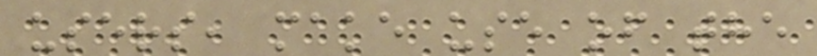users, make use of the
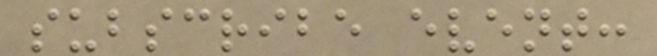subscribe event:
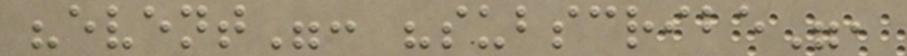"event": "subscribe",
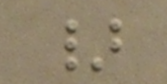}
